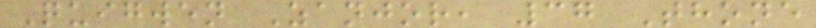Quigwen Zanjor, 37 Thone
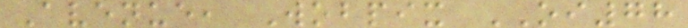Avenue, Wobpix OI78
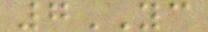7YC
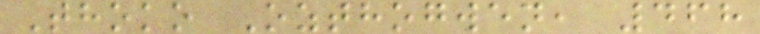Thoko Ozthogwen, 468
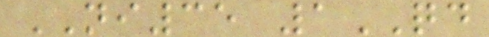NI35 1QD
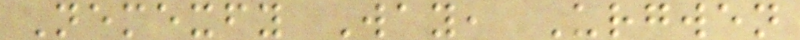Nemexfy Way, Urgwen
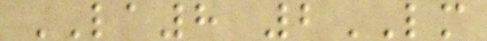LA8 2LM
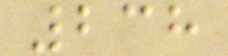238
